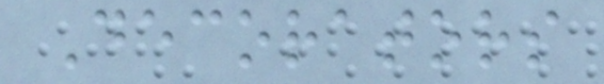Decorators
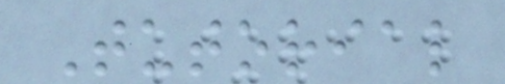Tutorial
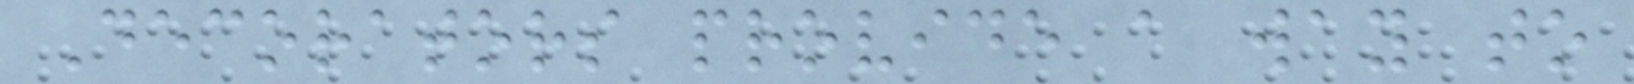Decorators provide a way to
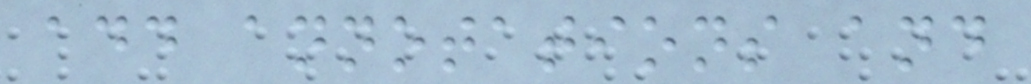add annotations and
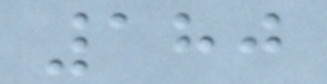180
